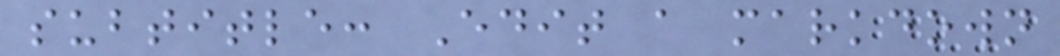subtitle: Edit a markdown
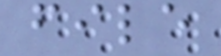file
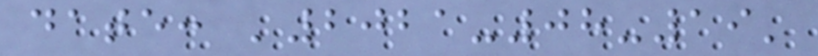date: '2021-08-19'
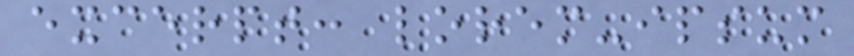excerpt: lorem-ipsum
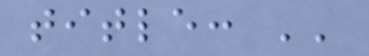title: ''
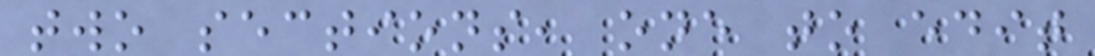two sections, one to edit
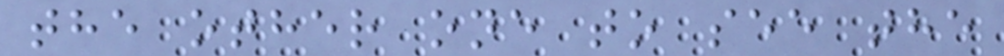the other one to see the
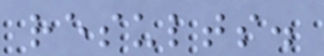results.
